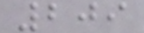209
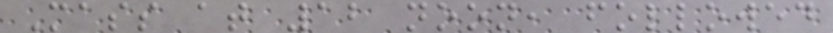Mass at 12 noon, followed
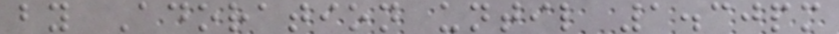by Adoration until 1.30pm
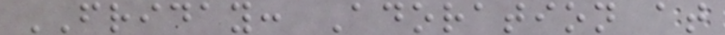FRIDAY: Adoration at
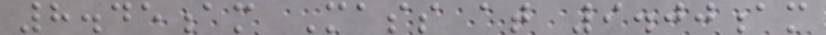8.45am Mass at 9.00am
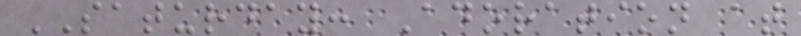SATURDAY: Adoration at
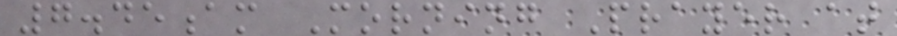7.45am Morning Prayer at
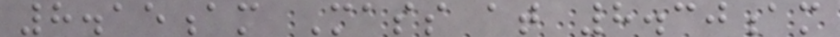8.15am Mass at 8.30am
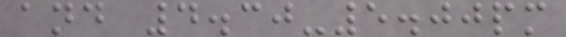and 4.30-5.00pm
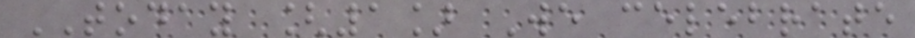TODAY [1] We celebrate
